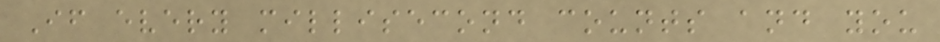If every millisecond counts and you
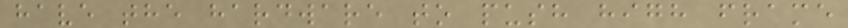have the hardware to push high frame
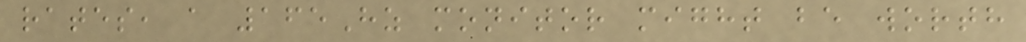rates, a 165Hz monitor might be worth
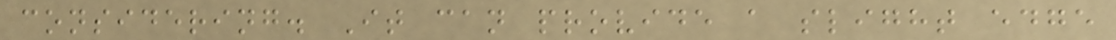considering. It can provide a slight edge
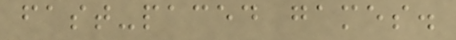fast-paced games.
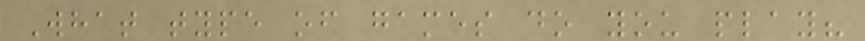What type of games do you play?
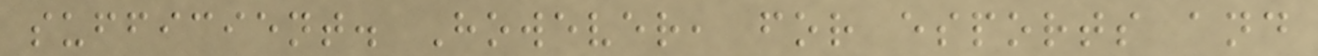sufficient. However, for esports and
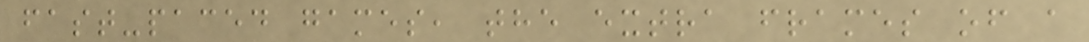fast-paced games, the extra frames of a
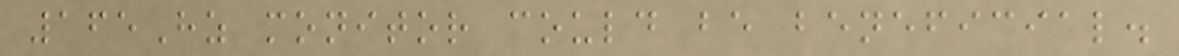165Hz monitor could be beneficial.
